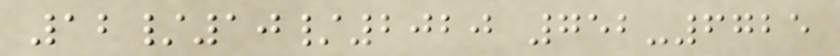12/10/2020 752-6725
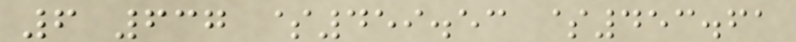6 637 $459.53 $453.61
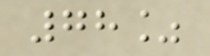78%
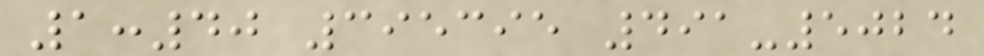1:40 395395 491-5024
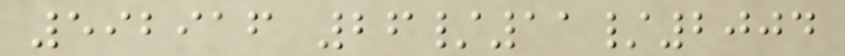592916 26/11/2004
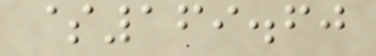$169.60
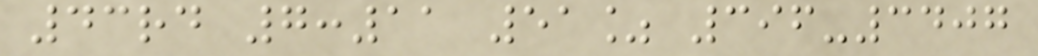43rd 7:11 51% 396-3407
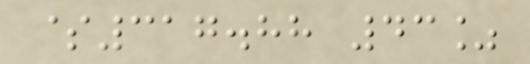$317.88 43%
